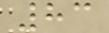83
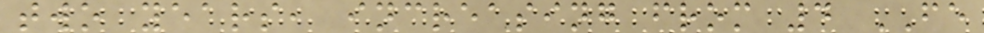two years, increasing from 4 FE
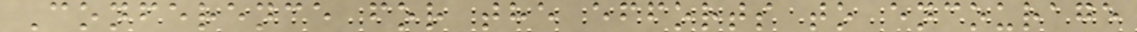Conference for the efforts to encourage
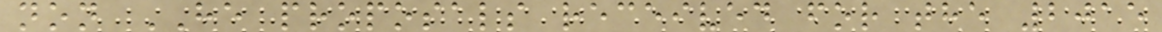non HE proposals received for the 2015
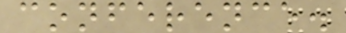conference.
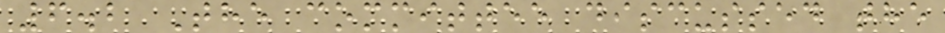6.2 The committee discussed the
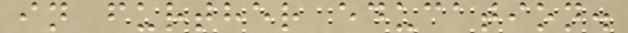in further education.
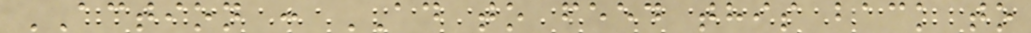ACTION : AD to feed this back to
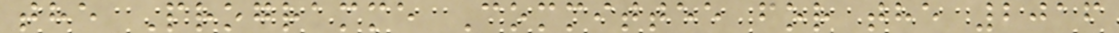the Programme Committee for the 2016
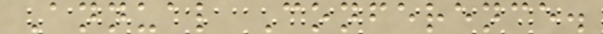Annual Conference.
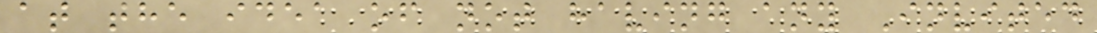at the idea of not having any Invited
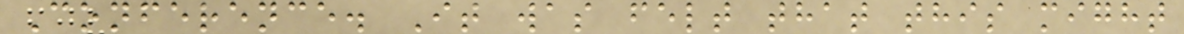Conference. It was felt that this might
